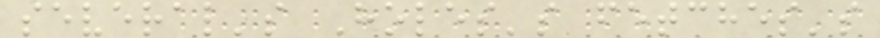several's Holes's fetches's
